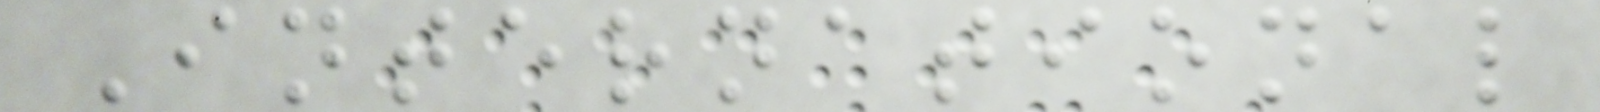International
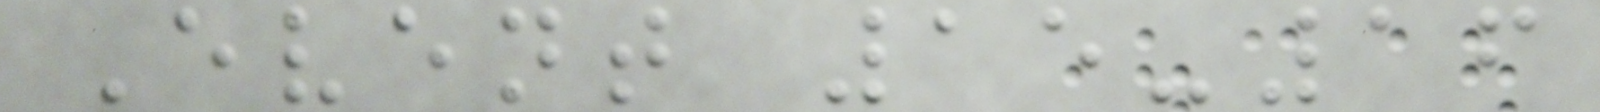Event 15-16
